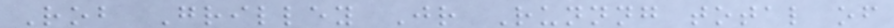Rob Grilley Jr Runnng total of
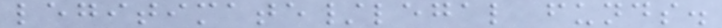legitimate/legal funds.
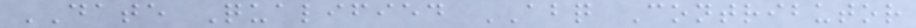DATE Qualified ABQ Contributor
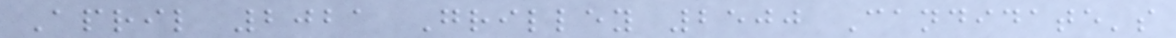April 2021 Grilley 2500 Candidate's
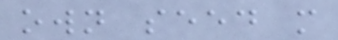own seed m
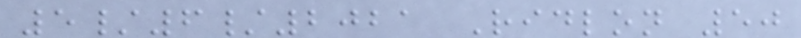5/6/2021 Ridlon 50
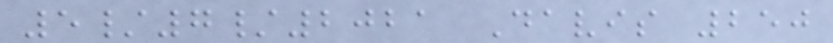5/7/2021 Davis 250
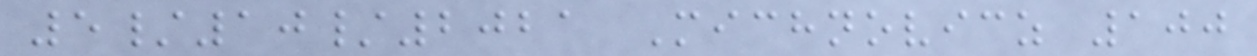5/10/2021 Michnovicz 100
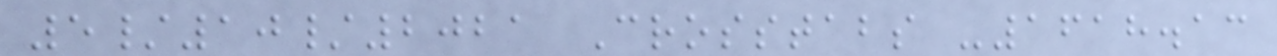5/10/2021 Crosstabs -1618.13
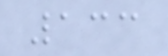133
